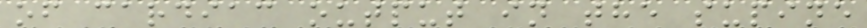of cardiac output in the supine
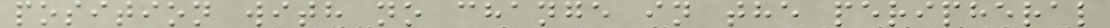position with no change in the peripheral
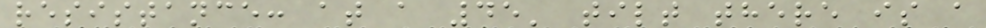resistance: at a 45' tilt there is a
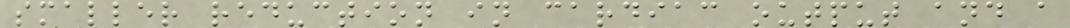smaller reduction in cardiac output and a
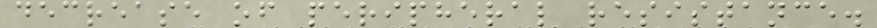decrease of peripheral resistance.
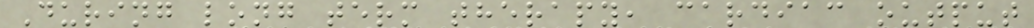During long term therapy, cardiac output
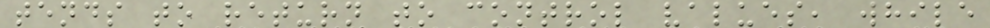tends to return to control values, while
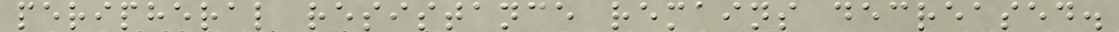peripheral resistance remains decreased.
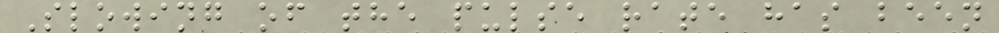Slowing of the pulse rate has been
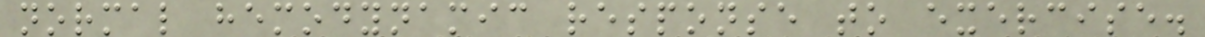normal hemodynamic response to exercise.
